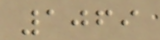1069
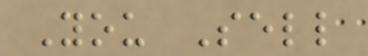You Sell
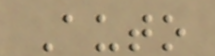Auto
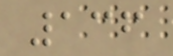136
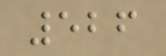526
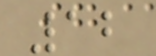12
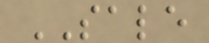SALE
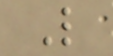L
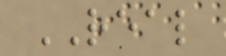REAL
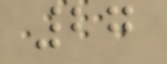27
